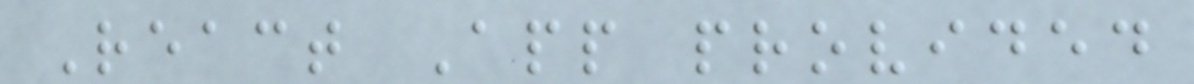React App provided
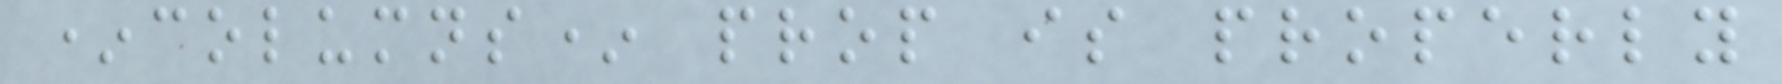*columns* prop is properly
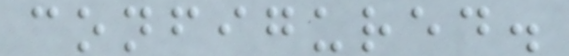configured.
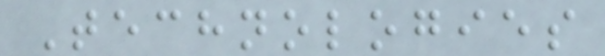Technologies
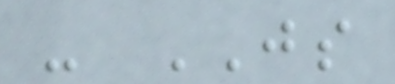- JS
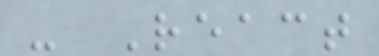- React
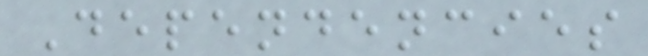Dependencies
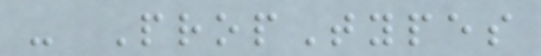- PropTypes
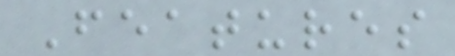Features
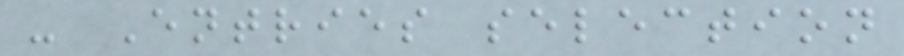- Entries selection
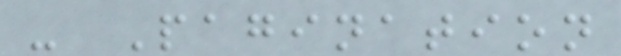- Pagination
